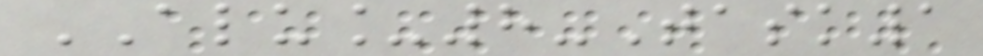ALU_8-Task1
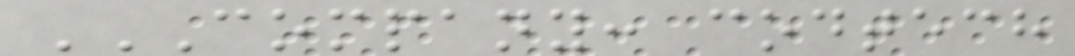COMPANY: CODTECH
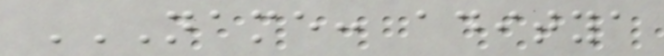NAME: ADITYA
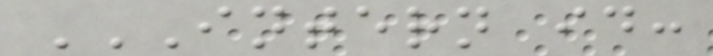INTERN ID:
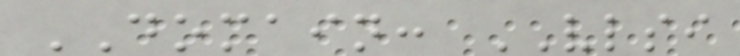DOMAIN: VLSI
